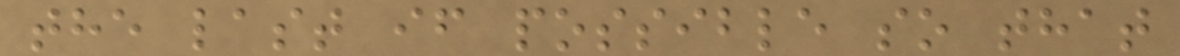the last if possible so that
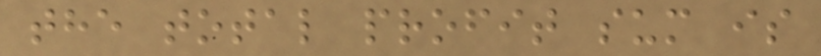the total profit sum is
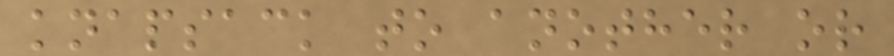knapsack to another or
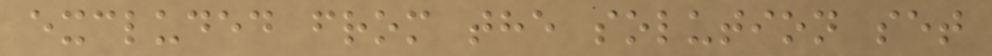excluded from the solution set
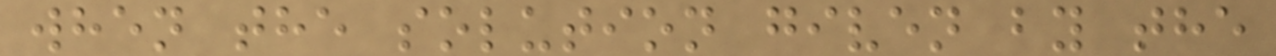when the solution given by the
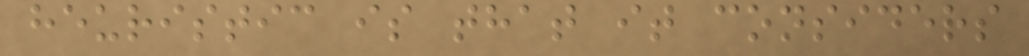heuristic is that it considers
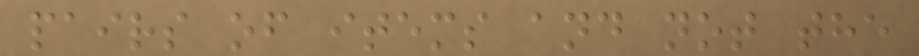pairs of items and not the
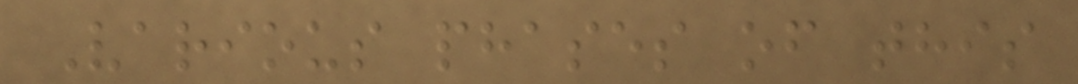Various phases of this
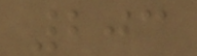203
